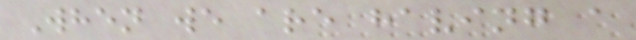When we are having a
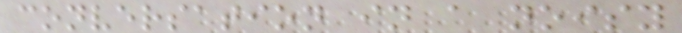conversation in a noisy
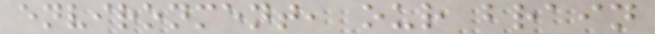environment, our brain
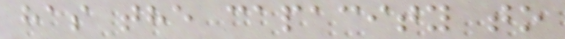has the capacity to
